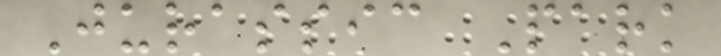Jurassic Park
